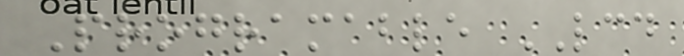Programable LCD
